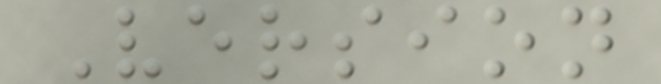Version
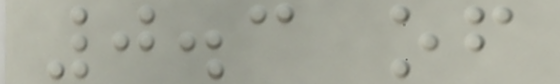0.3 of
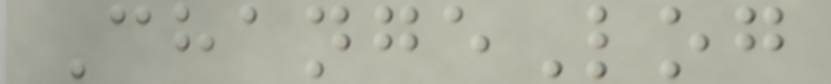ChangeLog
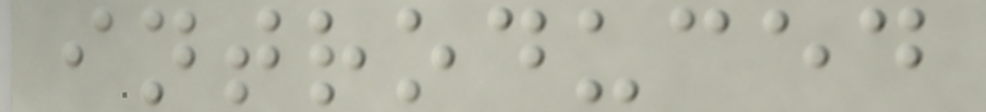introduced
